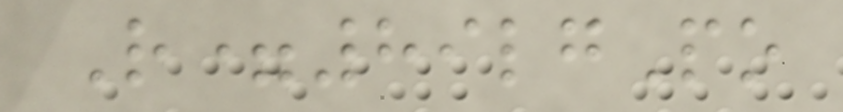R=89lgPo
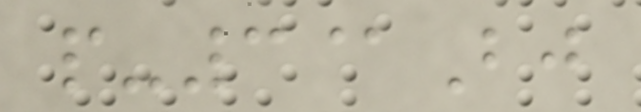p-3@Bj
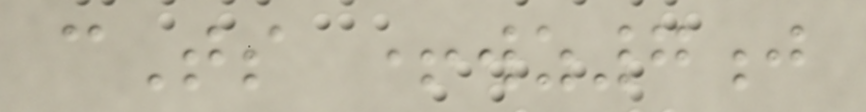cTs +wz7j
